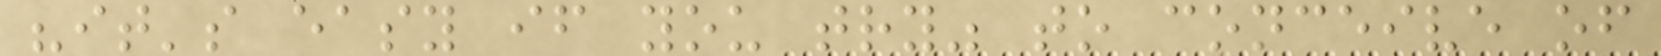"it's easy if you try" to conceive of
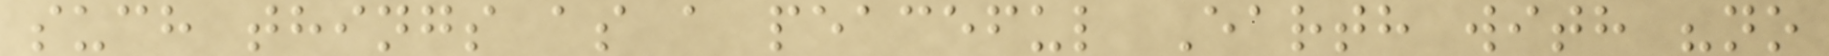such things as a peaceful Earth with "no
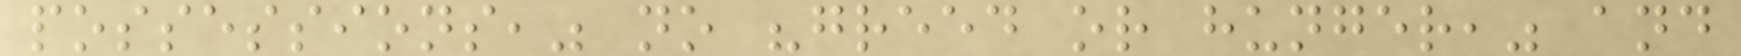possessions," no "greed or hunger," and
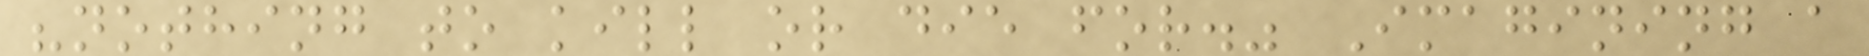"nothing to kill or die for." Imagining a
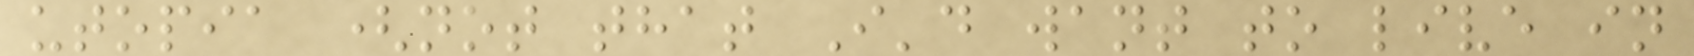utopia (not that I'd want to live in
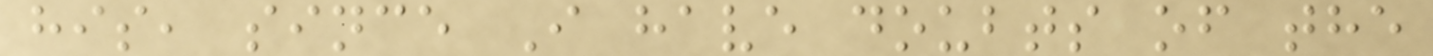his, since I have doubts of the
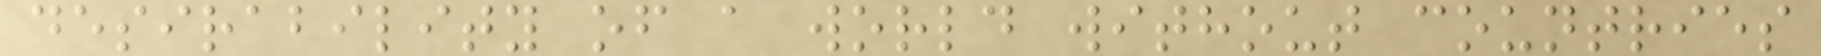desirability of a world without countries
